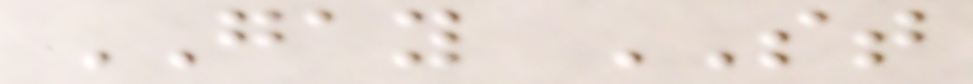GAY ST
